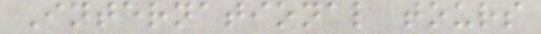International tours
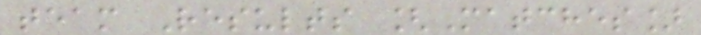team Results [Matches]
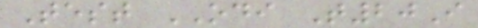Test ODI T20I
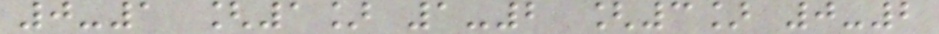0-1 [1] 1-2 [3] 0-2
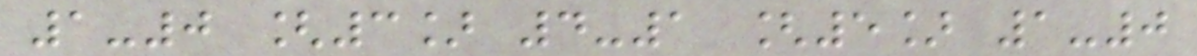1-0 [3] 4-1 [5] 1-0
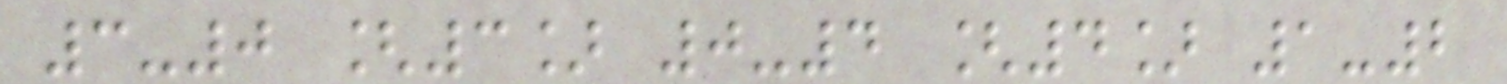3-0 [3] 0-4 [4] 1-2
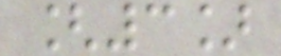[3]
